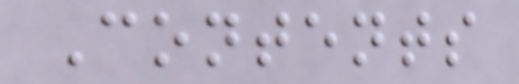Contents
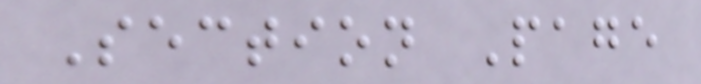Section Page
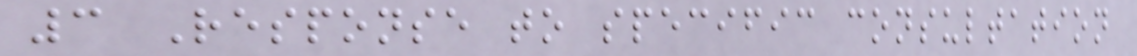3 Response to specific consultation
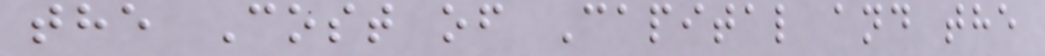the Cost of Capital and the
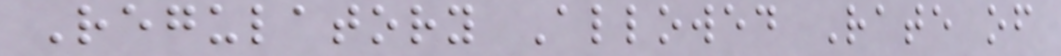Regulatory Allowed Rate of
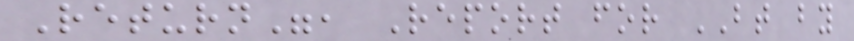Return", Report for BT by
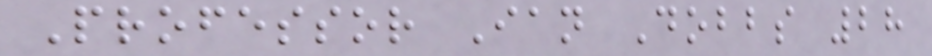Professor Ian Dobbs 28
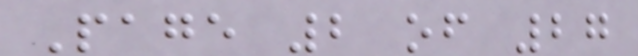Page 2 of 27
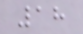18
